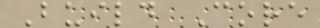Build Core
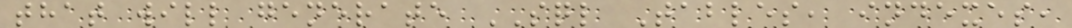that will generate SQL Tables, indexes,
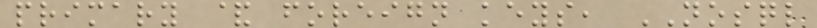primary & foreign keys, NOSQL
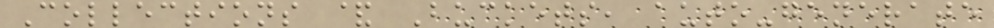Collections & Buckets, auto-generate
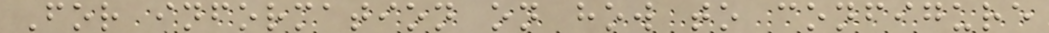For information on how to configure
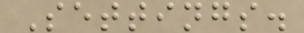Settings.
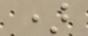)
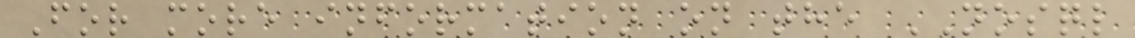For more information on the NOSQL
